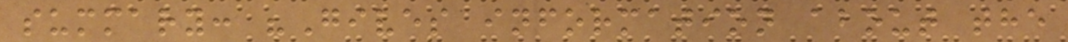summary: "Gives information about the
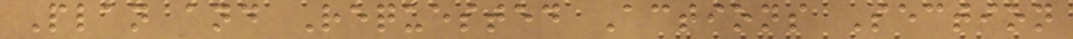Plan and Requested Actions Section
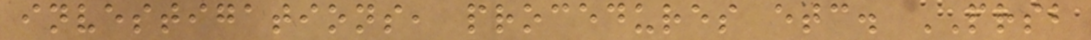investigations, procedures etc. PRSB
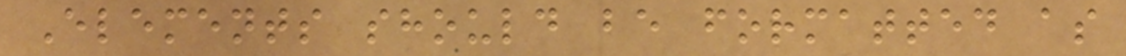Elements should be formatted as
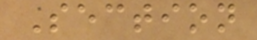Section
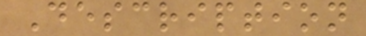Description
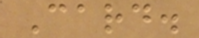Card.
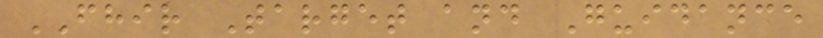FHIR Target and Guidance
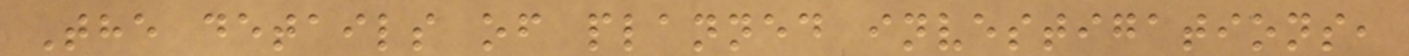The details of planned investigations,
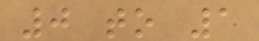0 to 1
